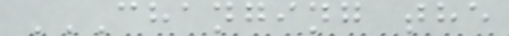CHANGING THE
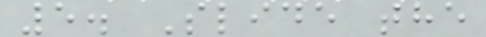5. Slide the
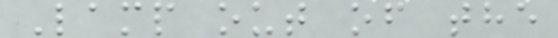Lamp out of the
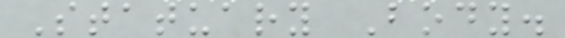Statuary Body.
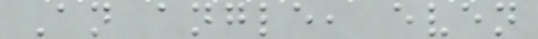An angle, even
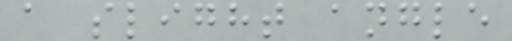a slight angle
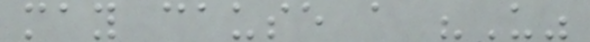may cause a "U"
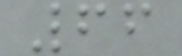66
